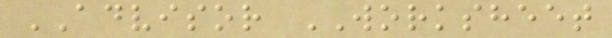ADVISOR WORKSHEET
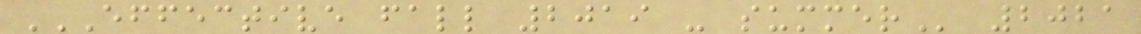EFFECTIVE FALL 2019 - SUMMER 2021
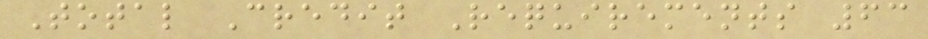Total Credit Requirements 63
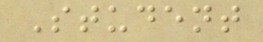Student
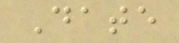Date
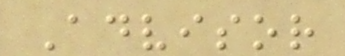Advisor
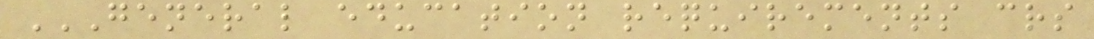GENERAL EDUCATION REQUIREMENTS CRS
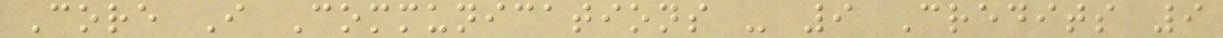Core I Communications - 9 Credits 9
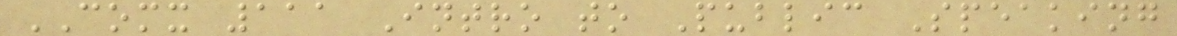COMX 111 Intro to Public Speaking
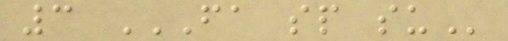3 FA SP SU
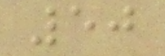50
